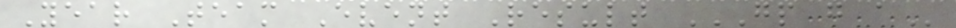Year Team Event Result GP G A
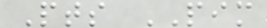Pts PIM
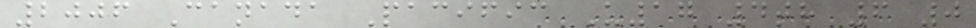2006 Canada Pacific U17 4th 6 0
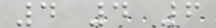4 4 6
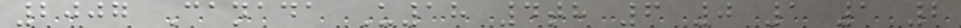2007 Canada U18 4th 6 0 1 1 2
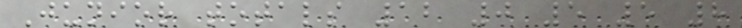Junior totals 12 0 5 5 8
